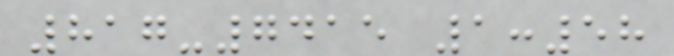817-7415 1:58
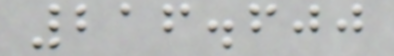216.600
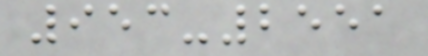953-2551
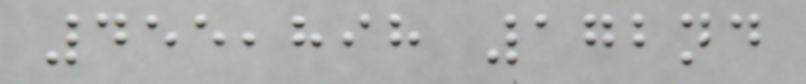455,898 172nd
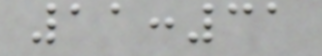11:31
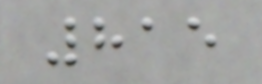815
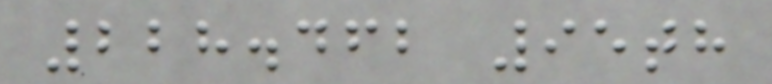228.462 95th
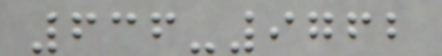636-9762
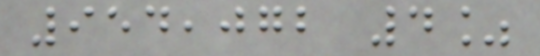954,072 4%
